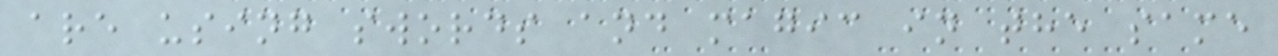are using swords and magic in the same
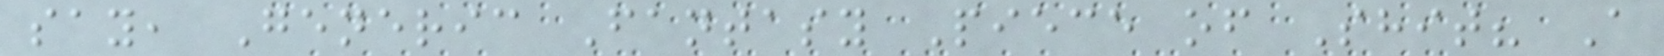say, Generic Fantasy Piece of Shit? A
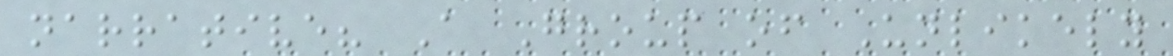narrative? A Group of Unlikely
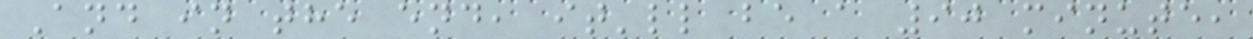And in the end, it'll be a 90 minute,
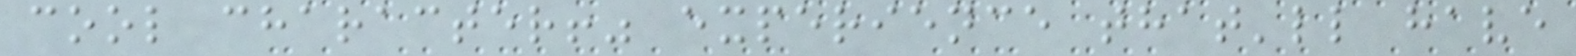cool character!" experience that'll have
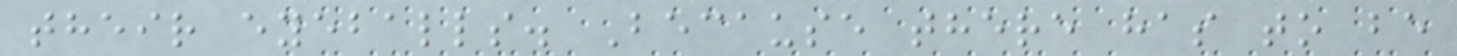their eyeballs. Because there has to be
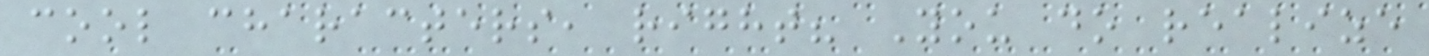cool characters, right? You do realize
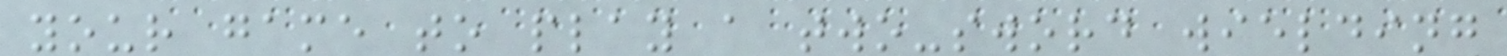your game to play a two-sword wielding
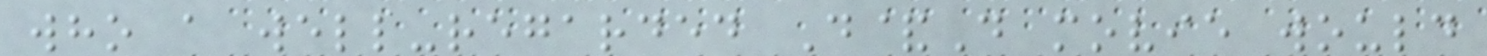who a well-regarded D&D movie would
